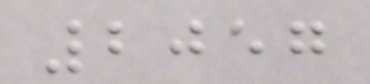2057
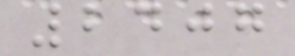2407
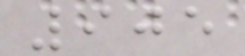905
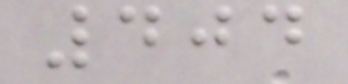404
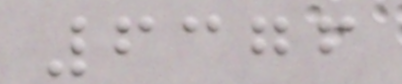6376
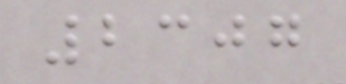2307
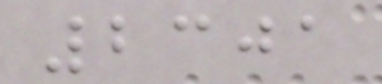2301
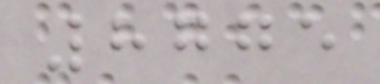8775
